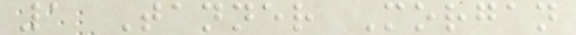1 Tanner Morgan
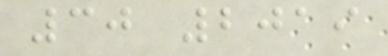30 2019
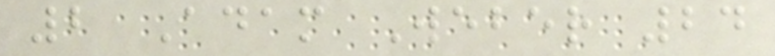2 Adam Weber 24
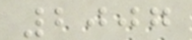2007
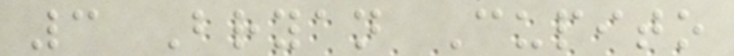3 Bryan Cupito
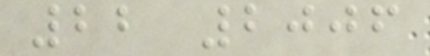22 2006
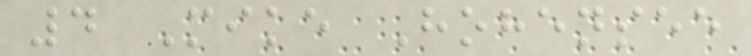4 Mike Hohensee
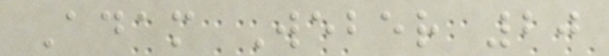Adam Weber 20
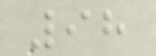98
